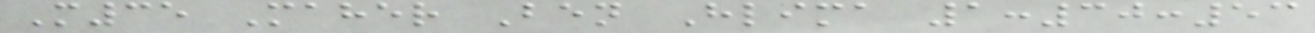M35 Maher Ben Hlima 1:30:53
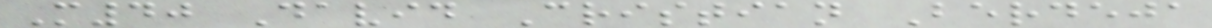M40 David Cristian Berdeja
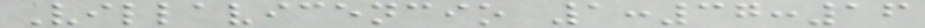Villavicencio 1:37:16
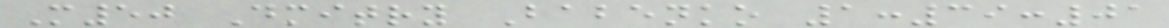M50 Dmitry Babenko 1:39:01
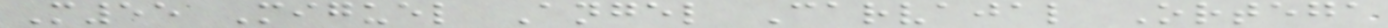M55 Miguel Angel Carvajal Ortega
